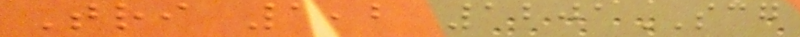Tri 1,2 1201SCG
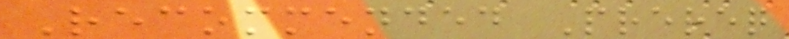Recommended Prereq
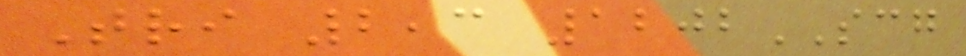Tri 2,3 1202SCG
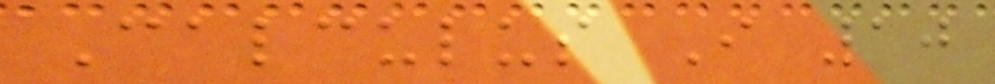Calculus I 10
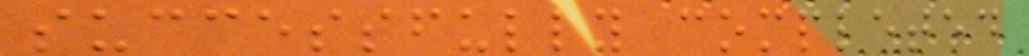successfully completed
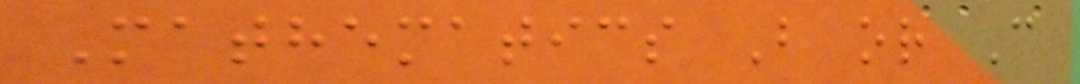Mathematics B or C
